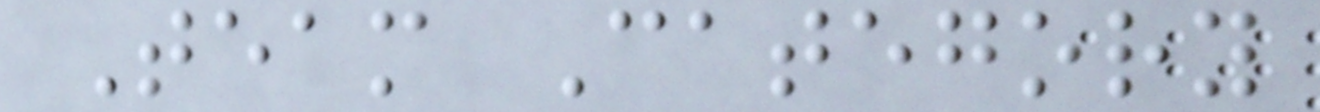Team Category
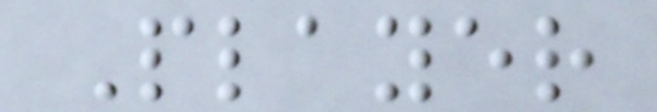Player
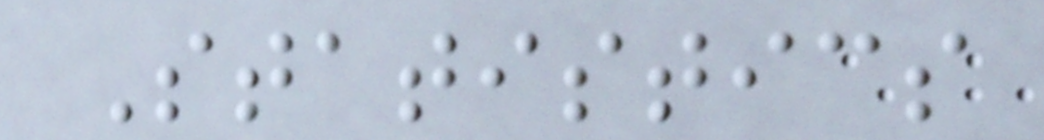Statistics
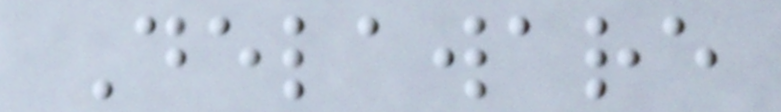Delaware
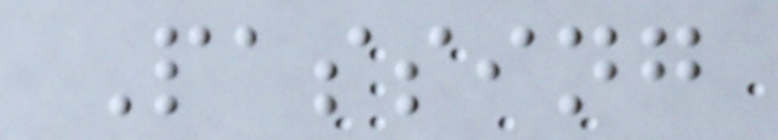Passing
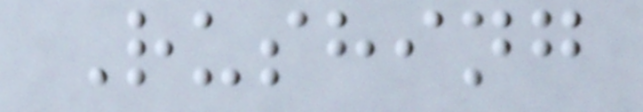Rushing
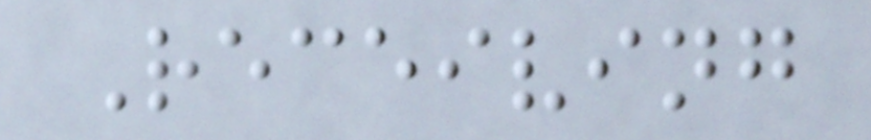Receiving
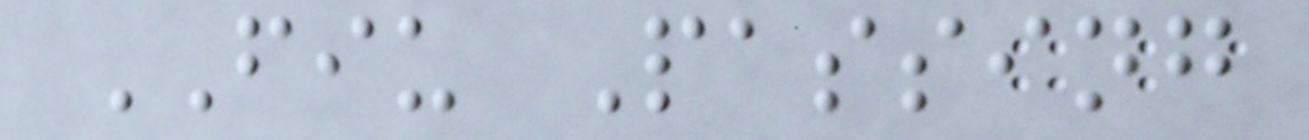FIU Passing
